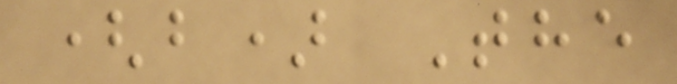(b) The
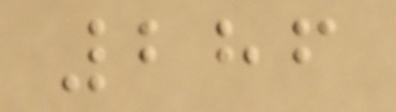286
